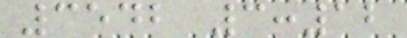3542 3:12
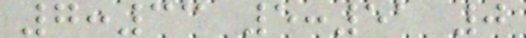7:33 5:51 0
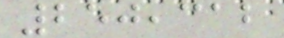250,312
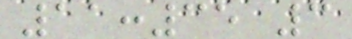11:35 3
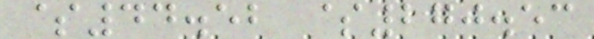$44.52 $270.53
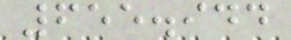655.944
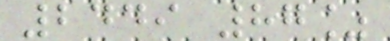2449 87%
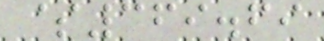$369.69
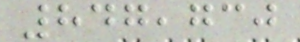847,730
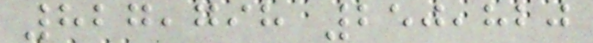827,798 250,820
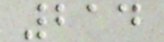214
